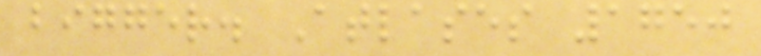bigger. Atlases 1750
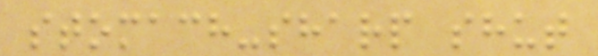stomach-sharp shut
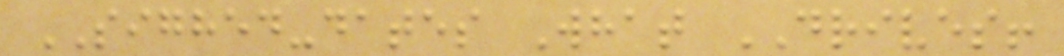SIGHED-dates What DRIVES!
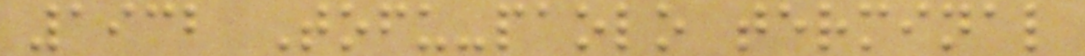1932 Tofu-paolo terminal
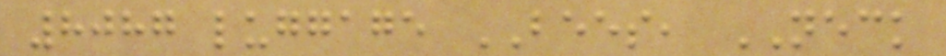8087 luggage BEES, NECK
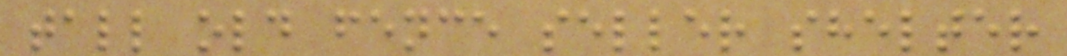tall old fence seller shelter
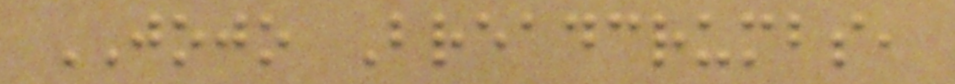JOJO Breadcrumbs,
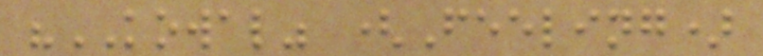"KOWAL" (Feeling)
